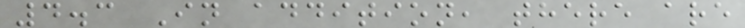4.3 In addition, there are
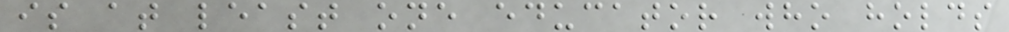is at least one educator who holds
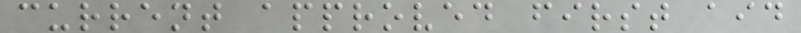current approved first aid
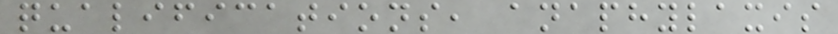qualifications, anaphylaxis
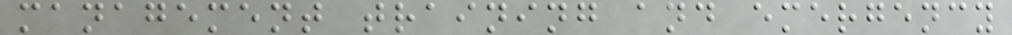management training and emergency
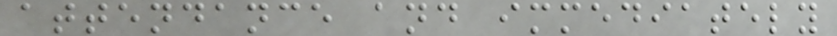attendance and immediately
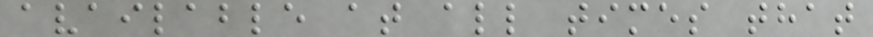available at all times that
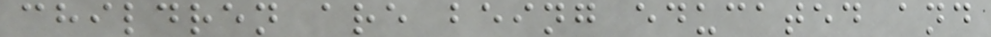children are being educated and
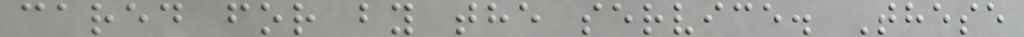cared for by the service. These
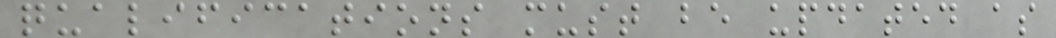qualifications must be updated as
